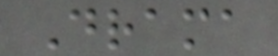Drama
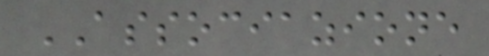ASSOCIAZIONE
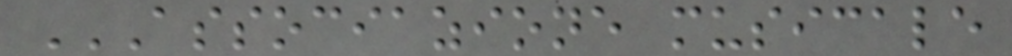ASSOCIAZIONE MUSICALE
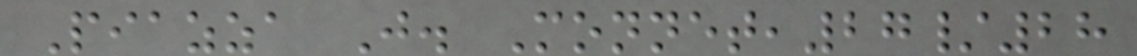Piazza J. Monnet,27/28
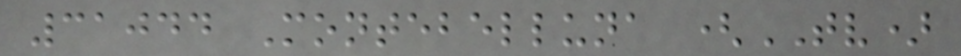31044 Montebelluna (TV)
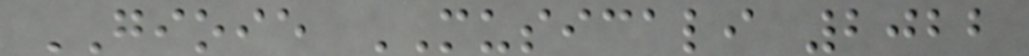GIOIE MUSICALI 2022
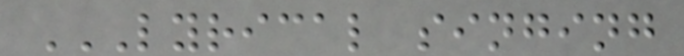LYRICAL SINGING
